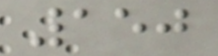150
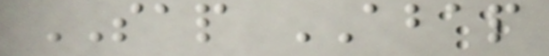SAP ABAP
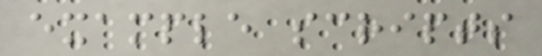example scripts
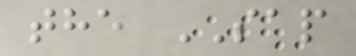the SAP
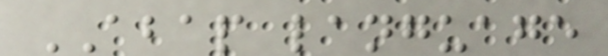ABAP language
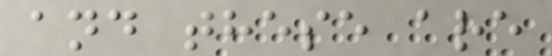and these are
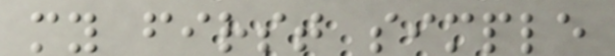my first simple
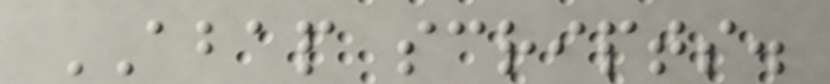ABAP scripts.
